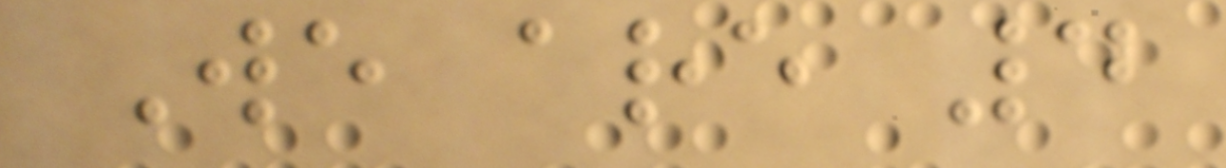We are 4
